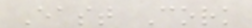East Cork
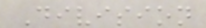Division
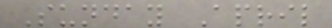Sunday April
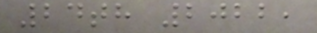24th 2022,
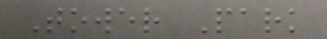Tower Park
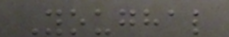Youghal
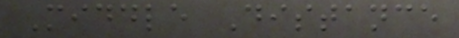Middle Distance
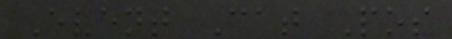Event Cat Pos
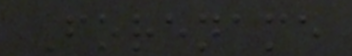Forename
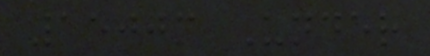1500m Under
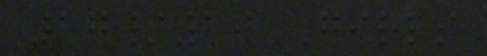17/19 Girls
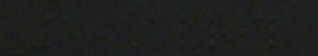1 Avril
